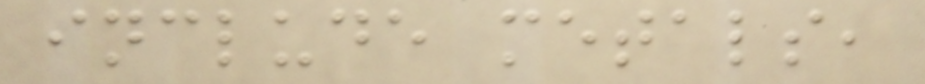include metals,
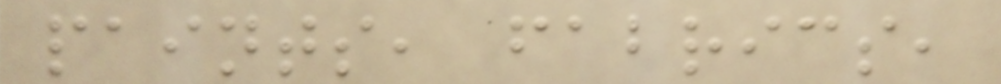paints, fabrics,
